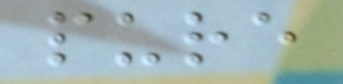pure
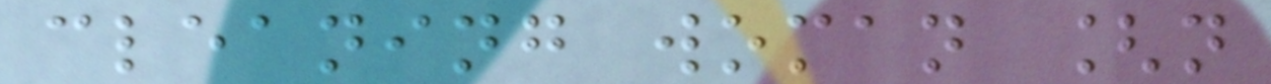cleaning woman [n
